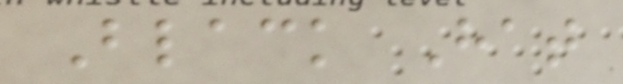Black Hat
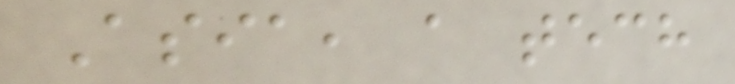Asia, a tech
